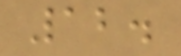12.
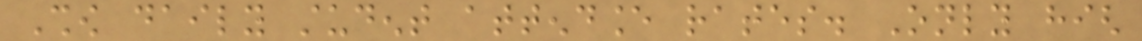Show daily student attendance rates. Only high
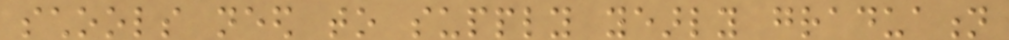schools need to supply yearly graduation
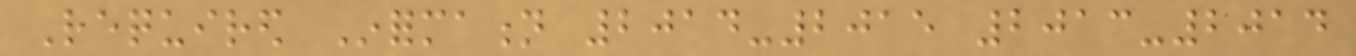Required Information 2014-2015 2013-2014
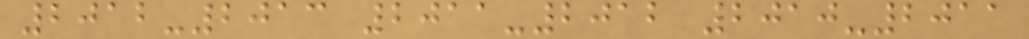2012-2013 2011-2012 2010-2011
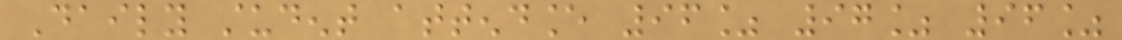Daily student attendance 96% 97% 96%
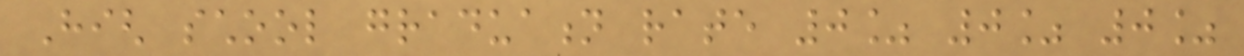High school graduation rate 0% 0% 0%
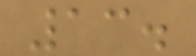13.
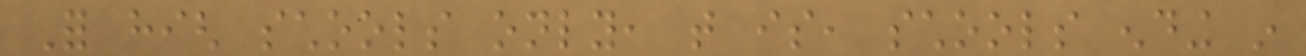For high schools only, that is, schools ending in
